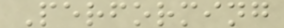Performing
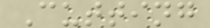Cutting
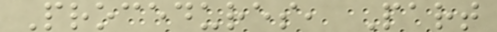Procedures, Part
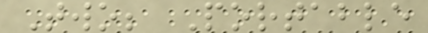Two; Portable
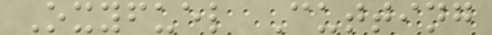Oxyfuel Cutting
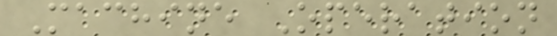Machine Operation
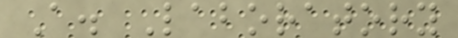A. Laboratory
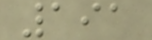191
